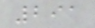291
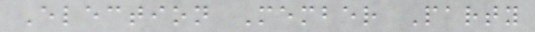Election Member Party
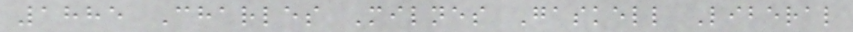1885 Charles Milnes Gaskell Liberal
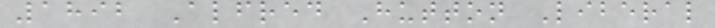1892 Alfred Hutton Liberal
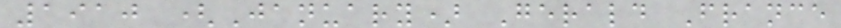1910 (January) Gerald France
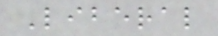Liberal
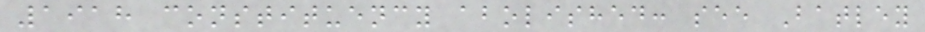1918 constituency abolished: see Batley
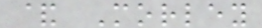& Morley
